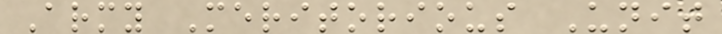Army Meritorious Unit
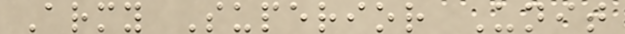Army Superior Unit
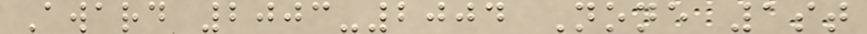Award 2003-2004 None 1st
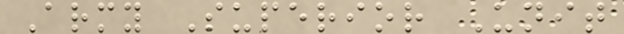Army Superior Unit
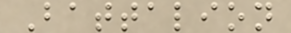Battalion
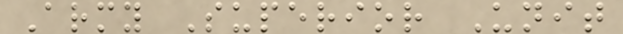Army Superior Unit
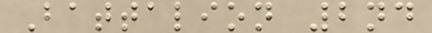Battalion 2nd
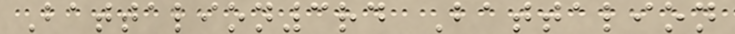Battalion3rd Battalion
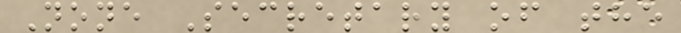None Secretary of the
